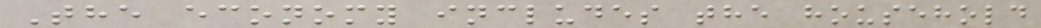The economy includes the household
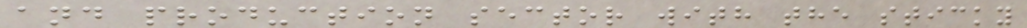and production sector with the sticky
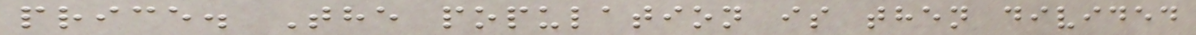price. The population is then divided
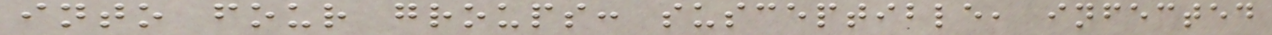into four groups: susceptible, infected
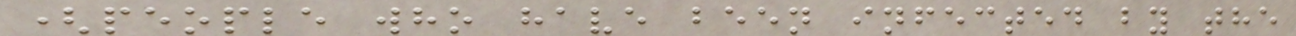(people who have been infected by the
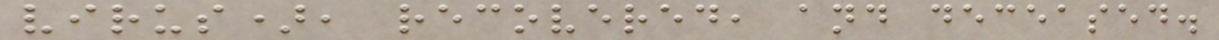virus), recovered, and deceased.
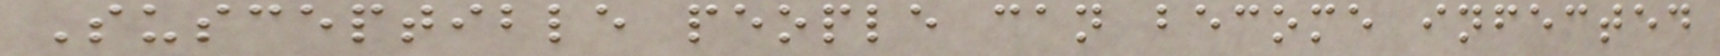Susceptible people can become infected
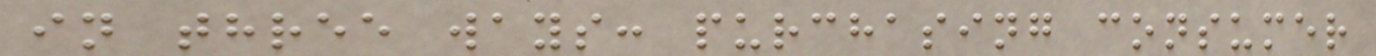in three ways: purchasing consumer
